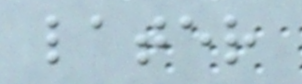later
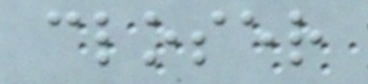closer
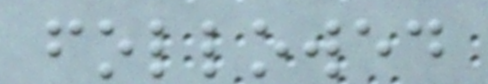followed
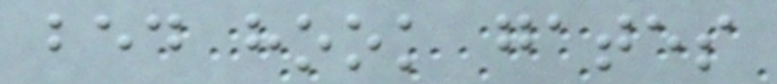bed hook gates
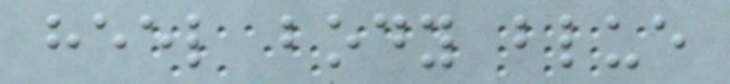heel body blue
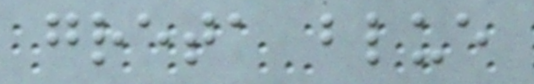greta blue
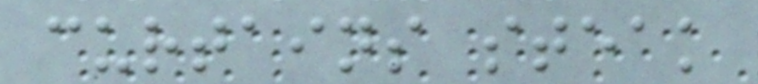curtains steak
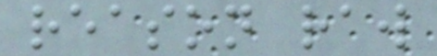reason raw
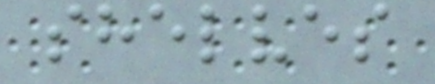shelves
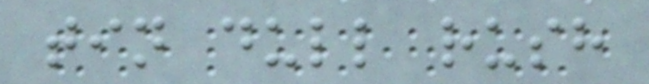tin dull rush
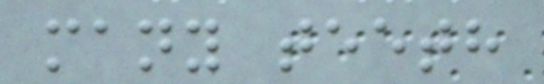many teeth
